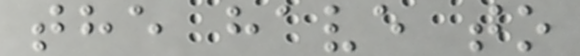the have to
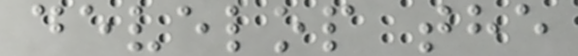develop the
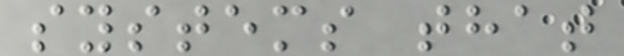systems that
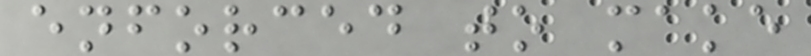enforced to make
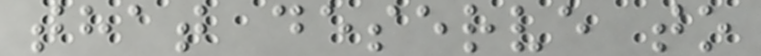that deserve to
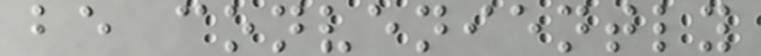be conveniently
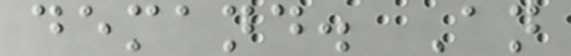demand. An
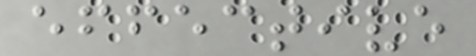effective
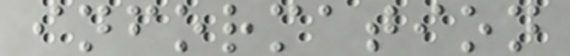information
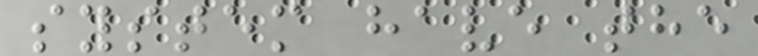system have the
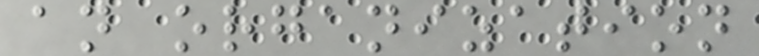an organization
